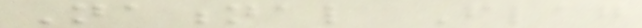National Flag
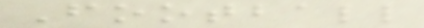Football
